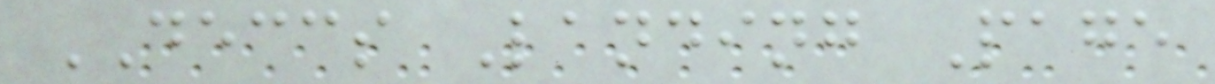DECCS Landing Page
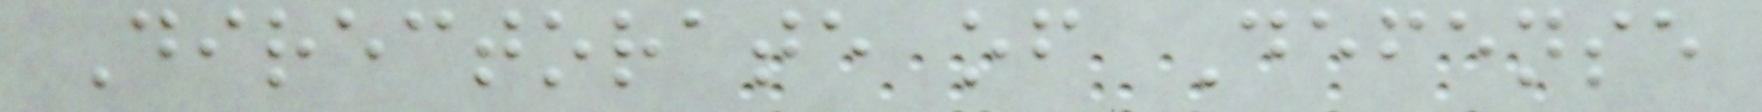Directorate of Defense
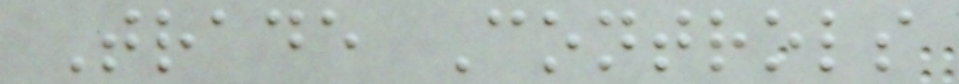Trade Controls
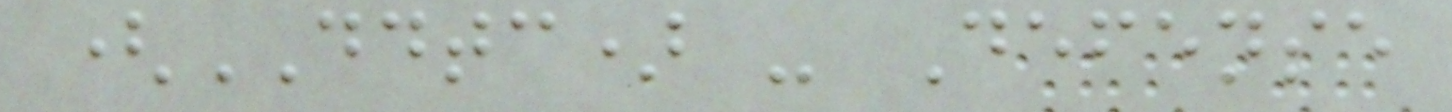(DDTC) - Defense
